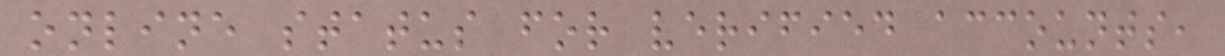online status for verified accounts,
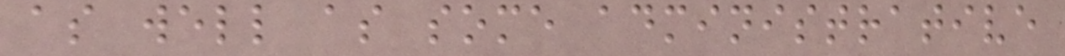as well as some administrative
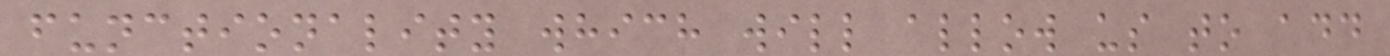functionality which will allow us to add
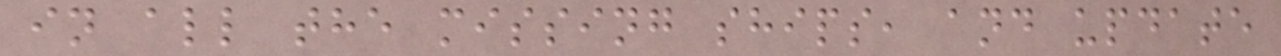in all the missing ships, and update
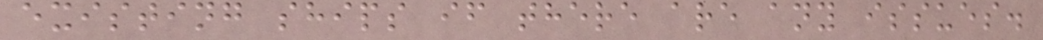existing ships if there are any issues.
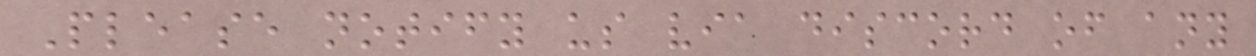Please notify us via discord of any
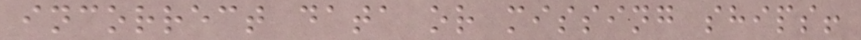incorrect data or missing ships!
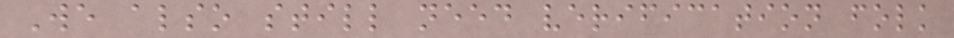We also still need verification folk
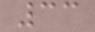33
